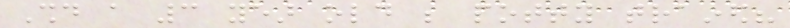Should a 3 year old be potty trained?
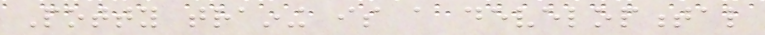Potty training is a developmental
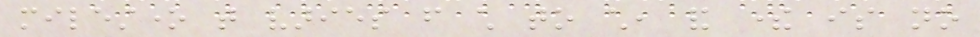milestone that varies from child to child, and there is no
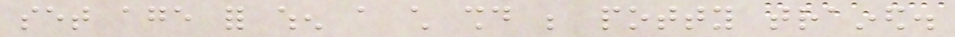set age for when a child should be potty trained.
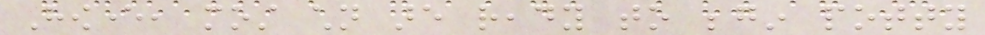However, most children are ready to begin potty
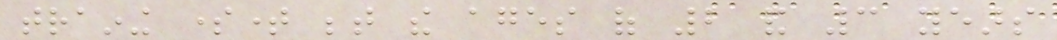training sometime between the ages of 2 and 3 years
